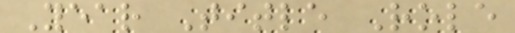Year Title Role
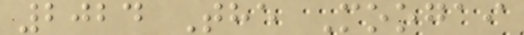2024 The Moogai
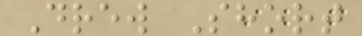Drew Short
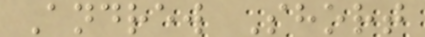Andrew Short
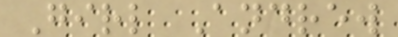Girl Andrew
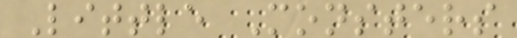Little Monsters
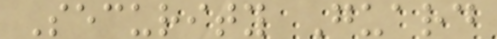Security Guard
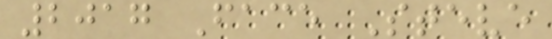2017 Face Steve
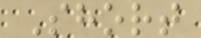Short
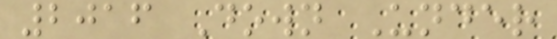2016 Down Under
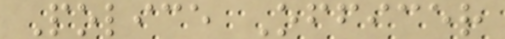Police Officer
